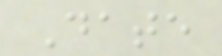Date
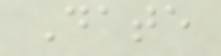Date
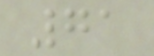71
